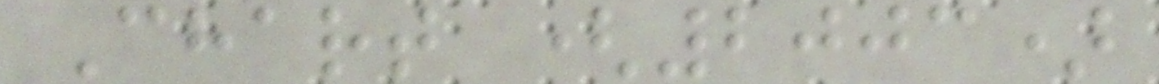Chart (2003)
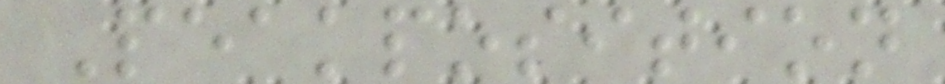Peakposition
